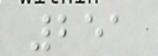251
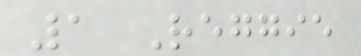1 Reggie
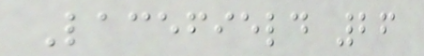Lacefield 26
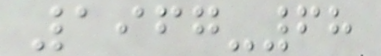1967-68
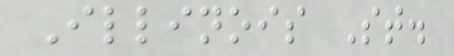Illinois St.
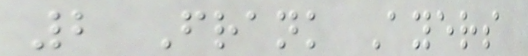2 Frank Ayers
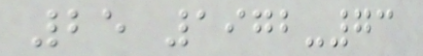25 1972-73
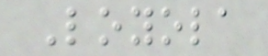Loyola
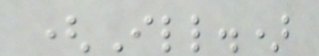(Ill.)
